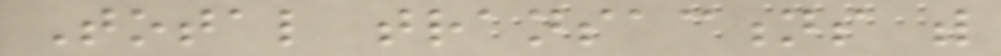Total transactions with
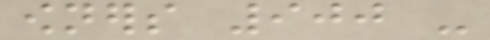owners 900 -
